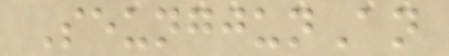SeungjunAn
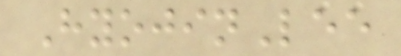HyojinLee
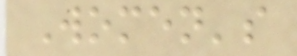Women's
